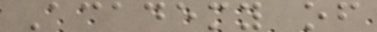Academy of
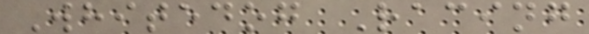Whitedog Racing
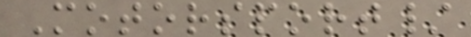Motorsport/
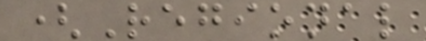(Regional
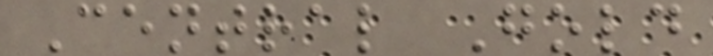Central Gold
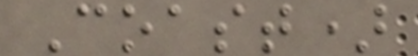Coast)
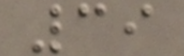39
